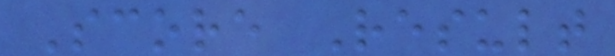Score Result
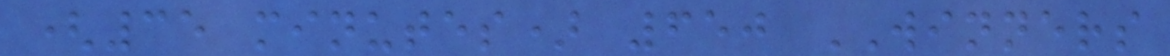(35 minutes) 650 WINNERS
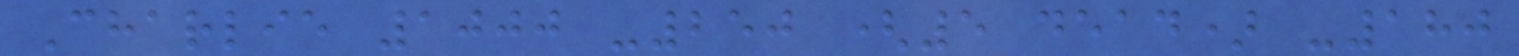Charlie 1000 -250 (5 dead) -180
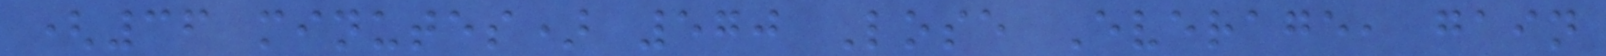(36 minutes) 570 Lose Everage, gain
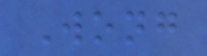Wong
